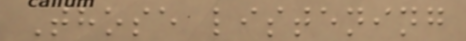Those listening
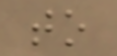to
